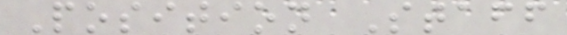Position Staff
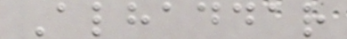Alhaddar
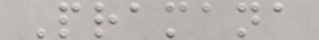Pramana
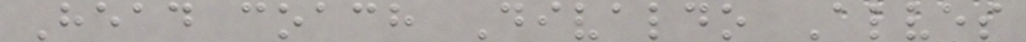Head coach Divaldo Alves
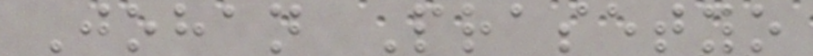Johan Prasetyo
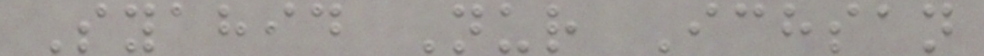Syahid Nur Ichsan
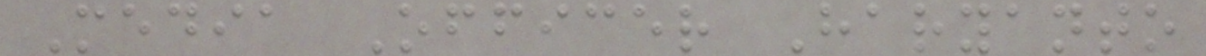Media Officer Haryanto
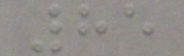85
